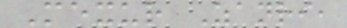Mexur Zanri,
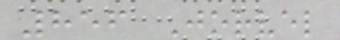856 Jorvel
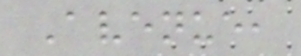Avenue,
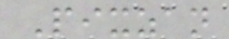Pixzan
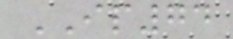IP74
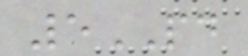5PD
